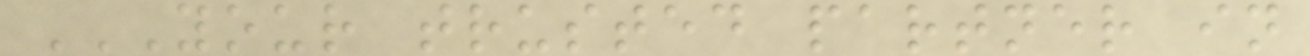YOUR TRUSTED PARTNER IN
